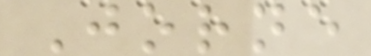Jorne
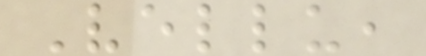Vellu,
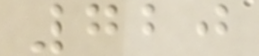720
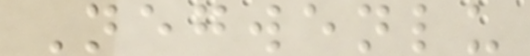Negwenlu
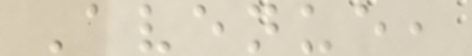Avenue,
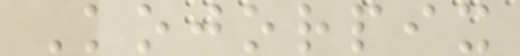Kojorpix
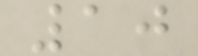10
